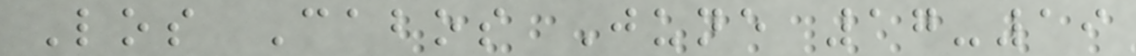Los Cabos June 17-19
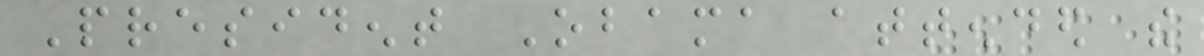President Obama attended the
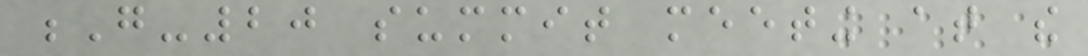G-20 summit meeting at the
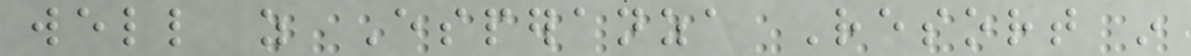well as Esperanza Resort in
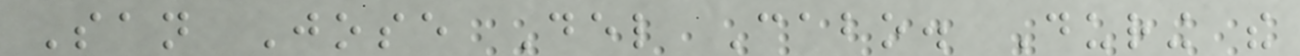San Jose Del Cabo. During the
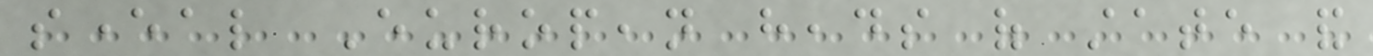several European heads of state and
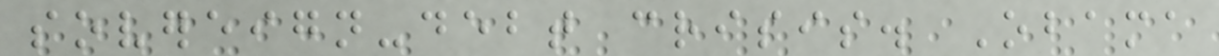sovereign-debt crisis. Obama
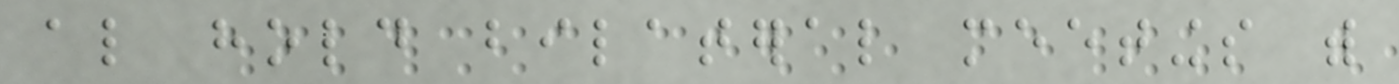also hold bilateral meetings with
